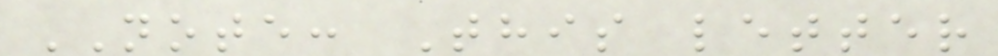NOTE: This letter
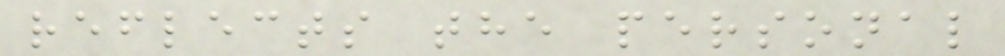reflects the personal
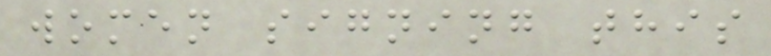women signing this
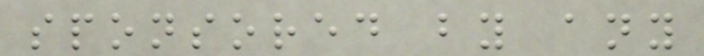sponsored by any
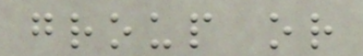group or
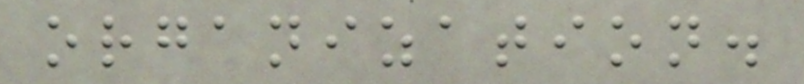organization.
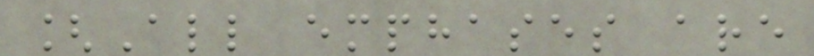[All emphases are
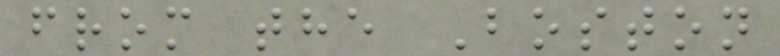from the Boston
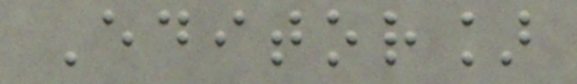Editor]
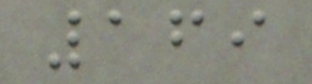169
